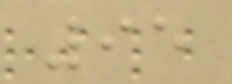95
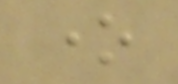one
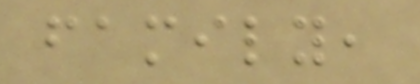family,
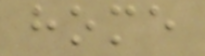home
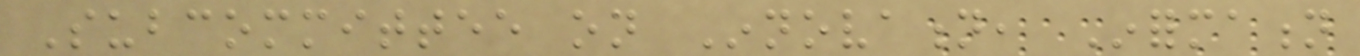Subcommittee on Innovation, Information
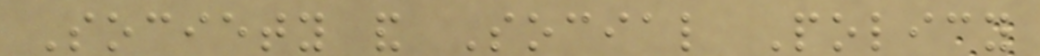Society and Social Policy
